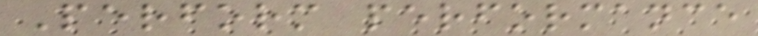Perform performance
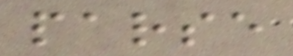parse
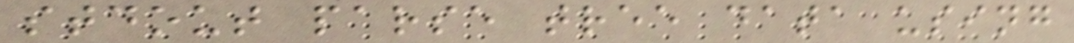stdout parse tree data using
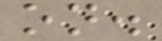on.
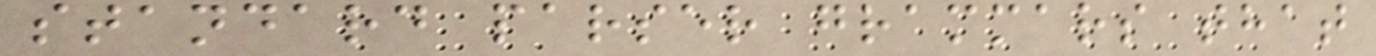standard parser grammars that
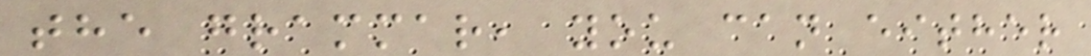the grammar, you can either
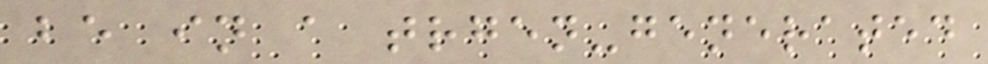be in a trgen-generated
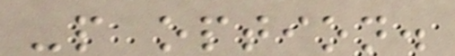-p option.
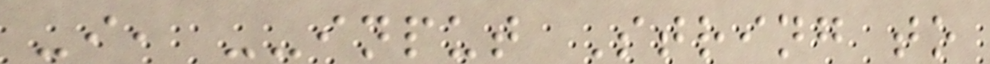-i, --input String to
